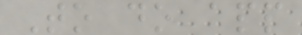To do app
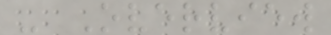- Overview
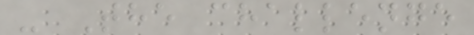- The challenge
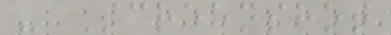- Screenshot
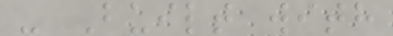- Built with
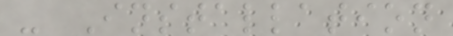- Installation
